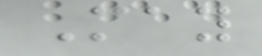May
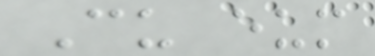Cu eum
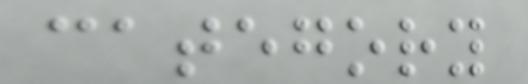category
